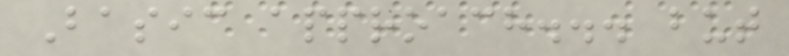Basic approach... but
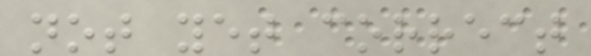not yet correct
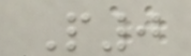P0
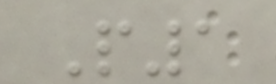P1
